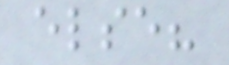else?
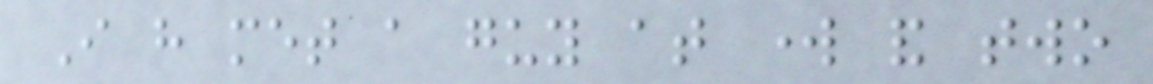I have met a guy at work and two
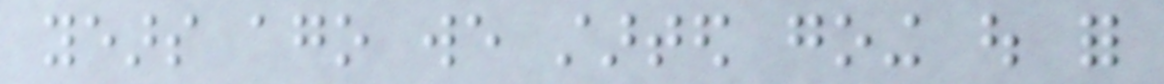years ago we started going out for
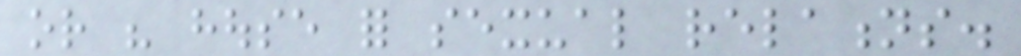or his house for sexual relations.
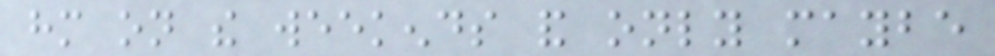him on the weekends and only maybe
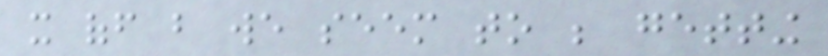it off but we seem to be getting
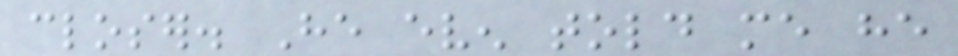closer. He even told me he
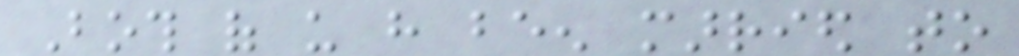Both of us have been married to
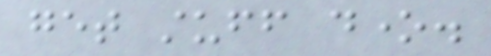get stuff done.
